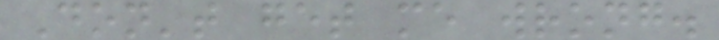Don't get me wrong.
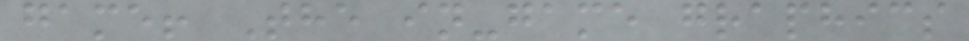game! The in-game graphics
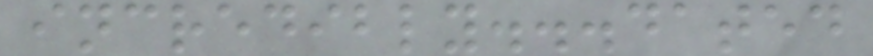incredibly...dated
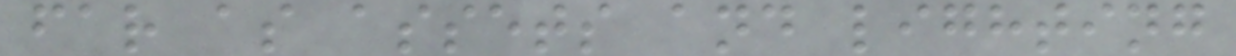far as assets and lighting
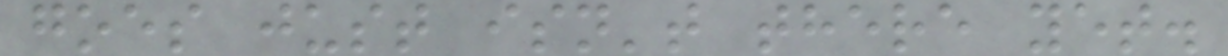goes just isn't there yet.
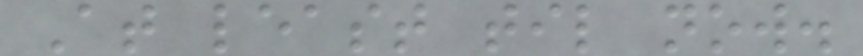At least til now.
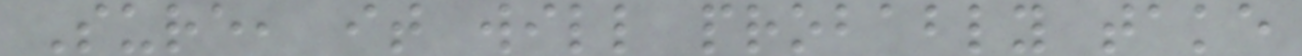Sure, it will probably take
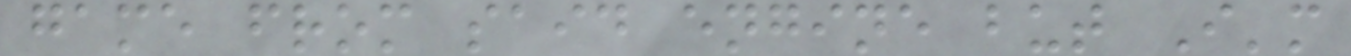game from said engine but I'm
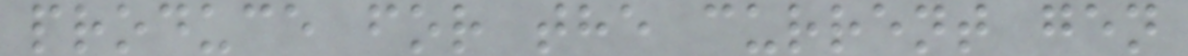produce for the current gen
